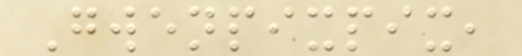Gwenpixpix,
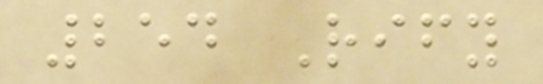254 Rify
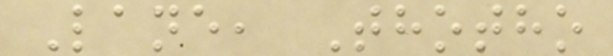Lane, Thotho
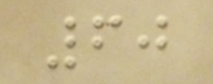60
